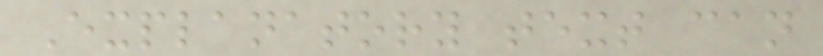Explanatory text can
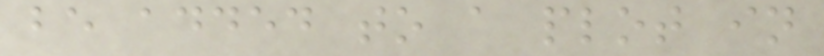be added to a plot in
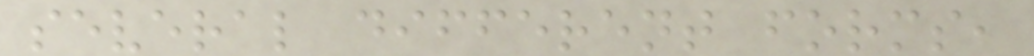several different forms,
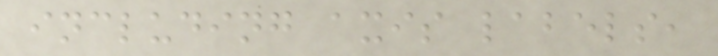including axis labels,
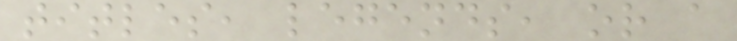titles, legends, or a
